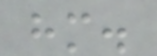him.
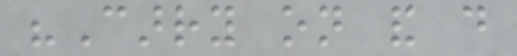"Carry on and do
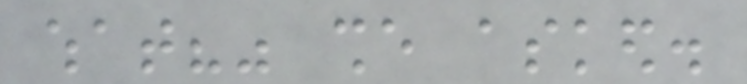what?" she asked.
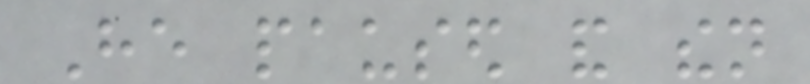He paused and then
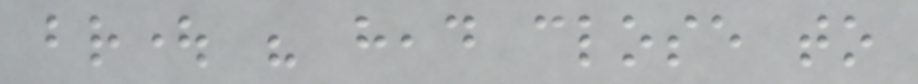brought his head close to
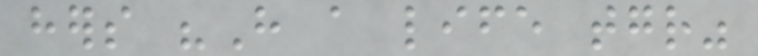hers "Have a life together"
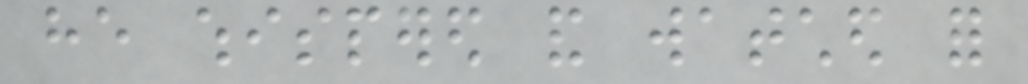he whispered and watched for
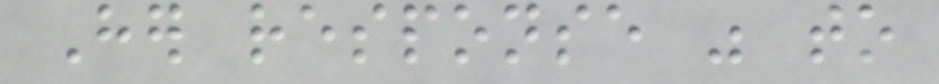Her response was to
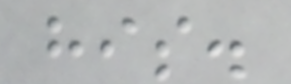his.
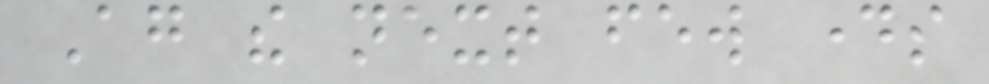Again the next few days
